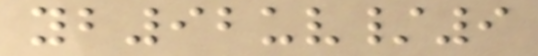yb92uv/9
